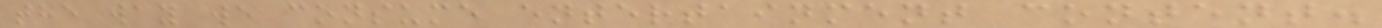the way we consume entertainment content.
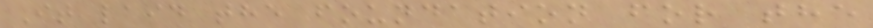It laid the foundation for the
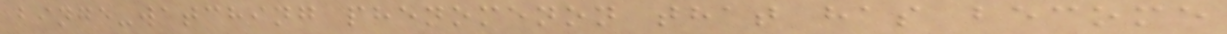binge-watching phenomenon that has become
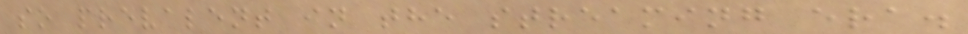so prevalent in the streaming era.
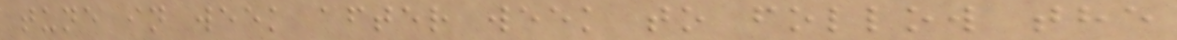tune in week after week to follow the
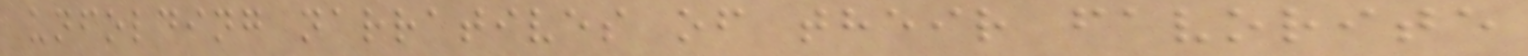unfolding narratives of their favorite
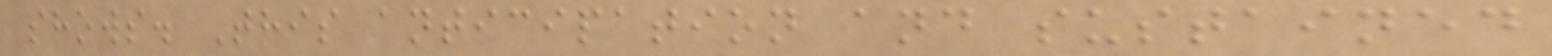shows. This anticipation and sustained
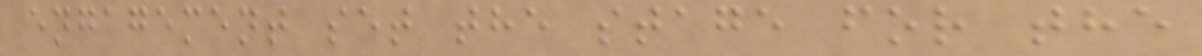engagement set the stage for the
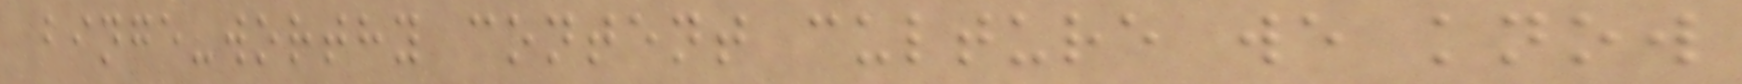binge-worthy content culture we know
